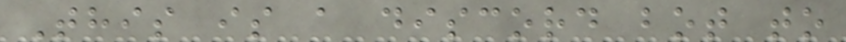This is a discord bot to
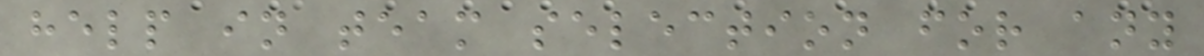help in team selection for any
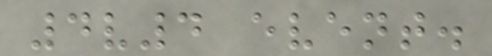4v4 event.
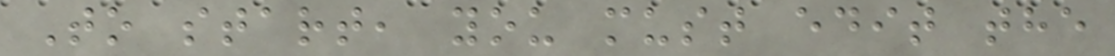To start, you must edit the
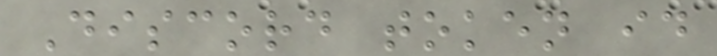Discord token id
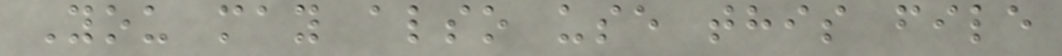You may also use this file
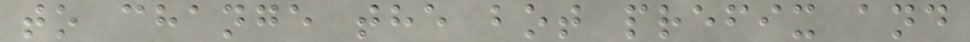to change the bot prefix and
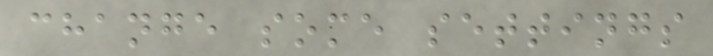change some settings
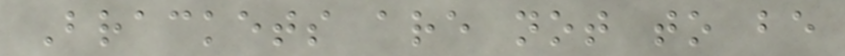Brackets are not to be
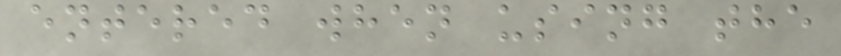entered when using the
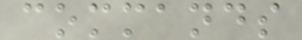commands
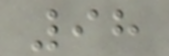98
